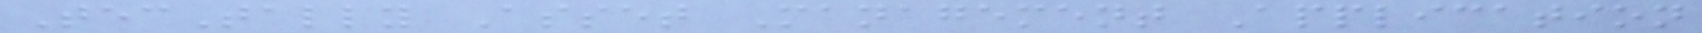TecTally Asset Management Application
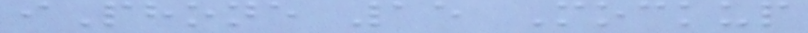iPhone 15 Mockup
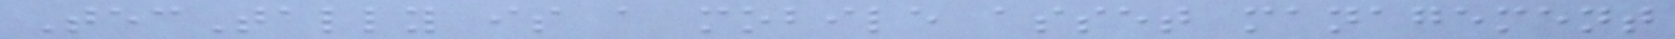TecTally is a mobile asset management
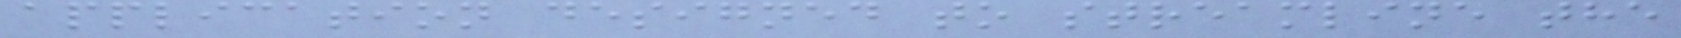application designed to streamline the
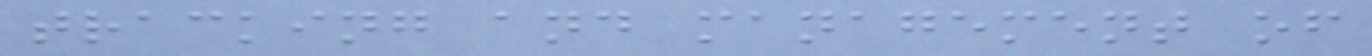tracking and management of
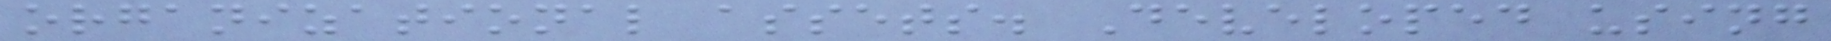organizational assets. Developed using
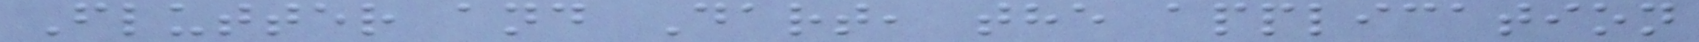Flutter and Dart, the application
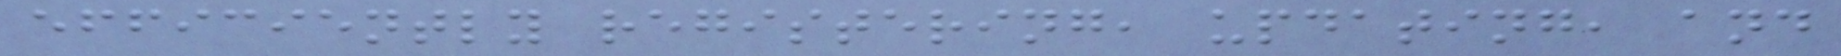efficiently registering, updating, and
